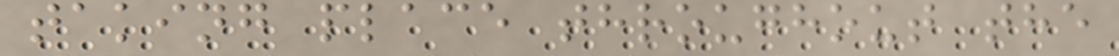taking place throughout the
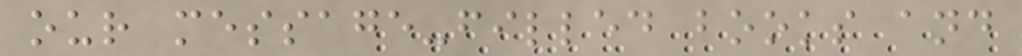our message-filled books and
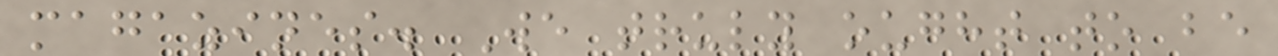magazines. We truly ought to be
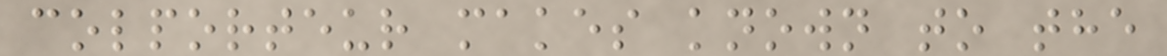colporteur makes known to the
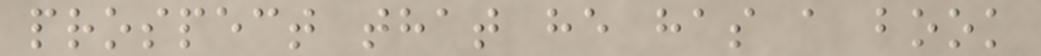prospect that he has a book
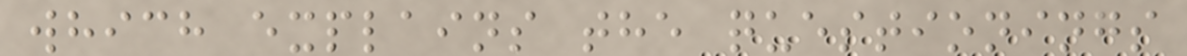which explains the questionings
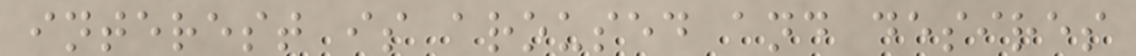interest is aroused and desires
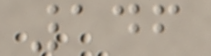146
